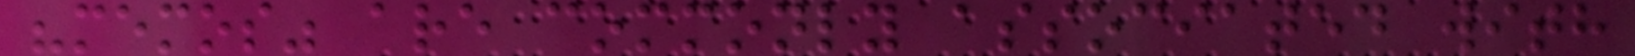"memos" are commonly associated with
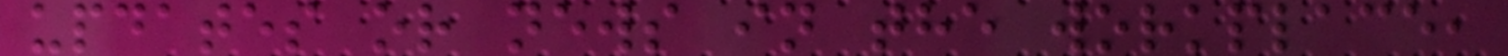updates or news in the workplace,
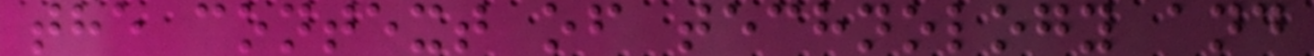the context of technology and
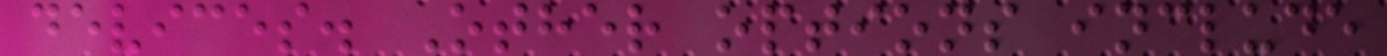devices. Other options include
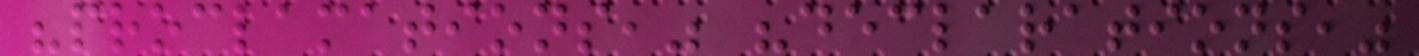"proclamations," "declarations,"
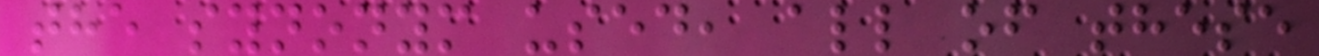the synonym used, all of these
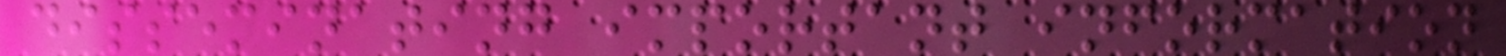disseminating important information
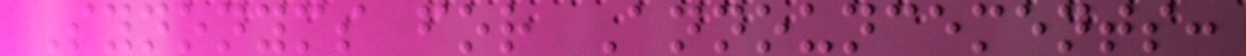Synonyms for Announcements:
